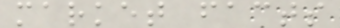market facts
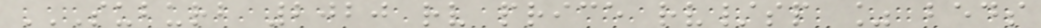SUBURB 2020 RV PRICE RV/SP % BEDS
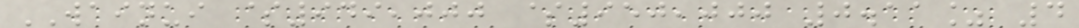WAINUI $949,000 $950,000 0.11% 4
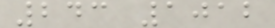243 1012
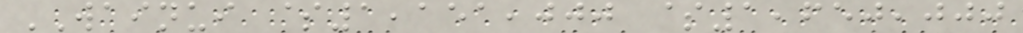WAINUI $1,151,000 $1,650,000
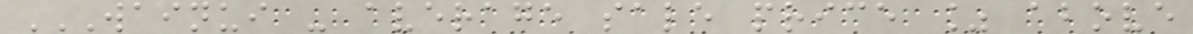WAINUI - AVERAGE SALE PRICE % ABOVE
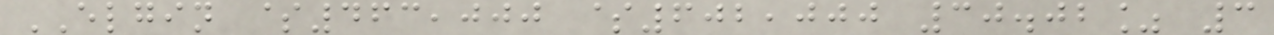ELGIN $463,000 $602,000 30.02% 3
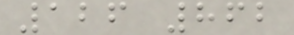126 862
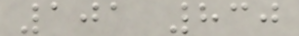101 830
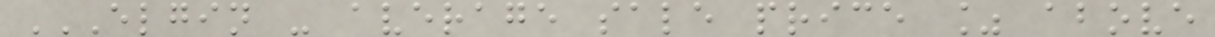ELGIN - AVERAGE SALE PRICE % ABOVE
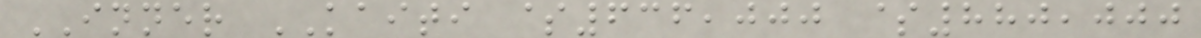INNER KAITI $636,000 $880,000
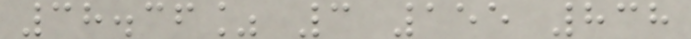38.36% 3 155 838
